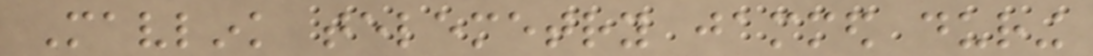Mavlink telemetry jammed during
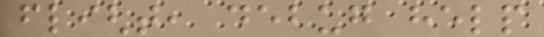flight, debug help
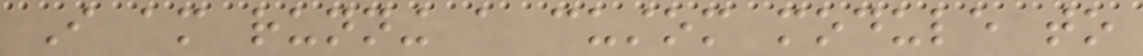I am running a custom module to
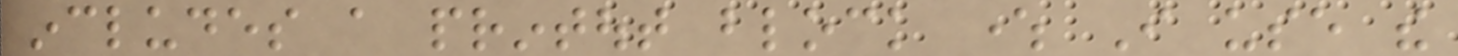includes a printout block where I use the
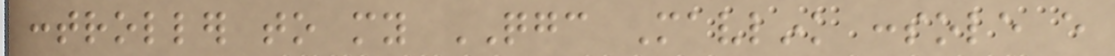controller to my QGC Mavlink console every
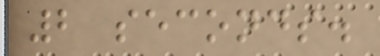2 seconds.
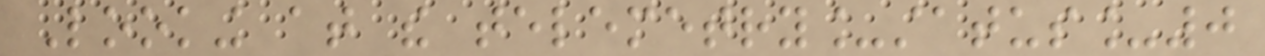Looking at the telemetry_status_0
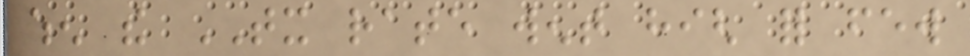when the TX rate went high for few
